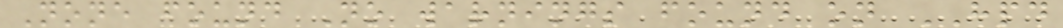None found No warnings found on HPD
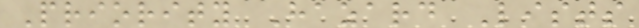Priority Hazard Lists
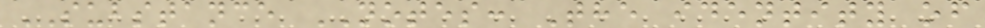SUBSTANCE NOTES: The identity of
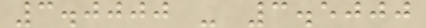3.0000 - 3.5000
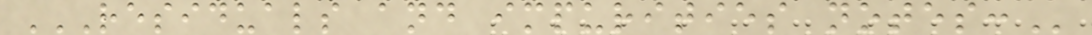RESIDUALS AND IMPURITIES NOTES:
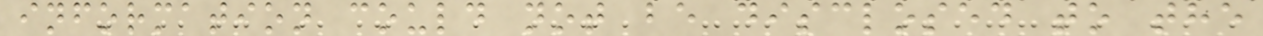information could not be disclosed to the
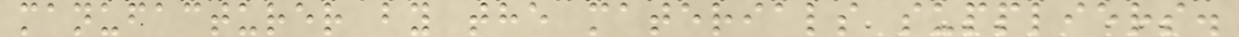manufacturer by the materials suppliers.
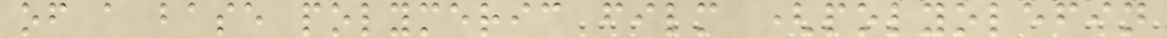of a base polymeric film (polyolefin
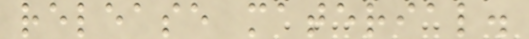release material.
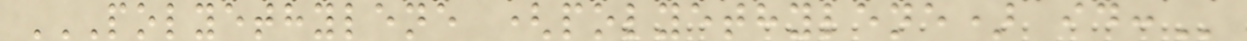POLYETHYLENE (POLYETHYLENE) ID:
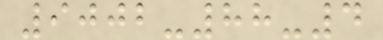9002-88-4
